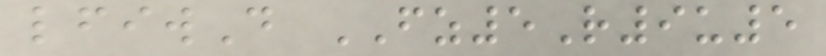lfiwD FZ5R9u5
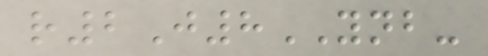r2J8YNB-
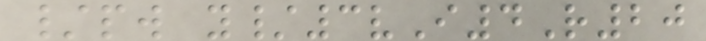/pw y/3vI4R20
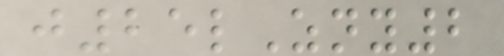j25lZny2
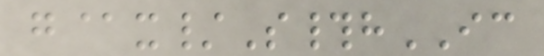g@x/S#hIC
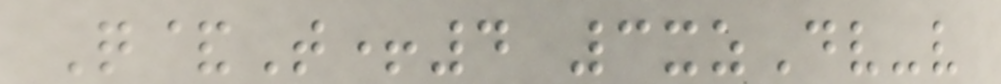Q&T+4 3xzDv-v
